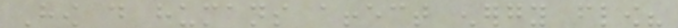How do humans affect energy flow?
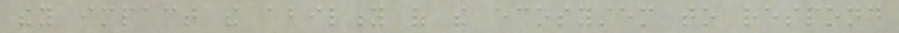they impact the ability of the ecosystem to respond
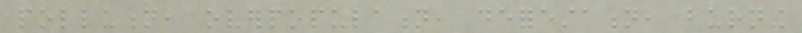pollution, overpopulation, deforestation, burning
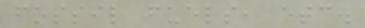fossil fuels, etc.
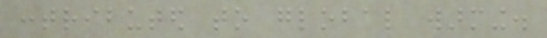contributed to global warming.
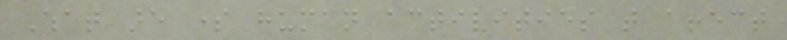What are some human activities that affect
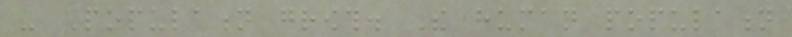- Population growth. The human population
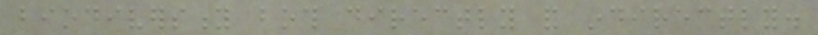biodiversity both directly and indirectly.
